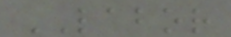LABOR
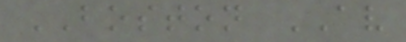BOSTON AV
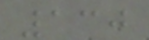130
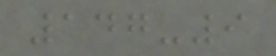147-9
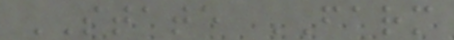STATE FARM
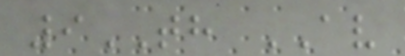9TH AV
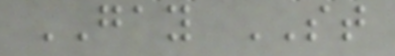GAY ST
